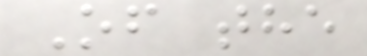Of the
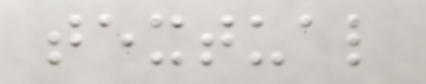textual
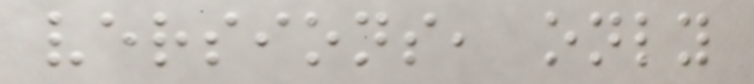versions, only
